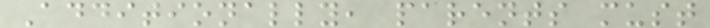Additionally, parents must
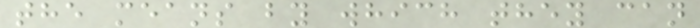the means by which they can
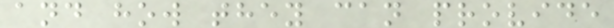and how they can provide
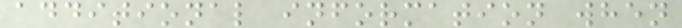additional information when
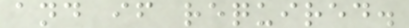and if required.
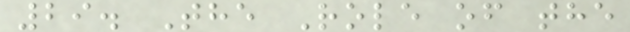29. The Role of the
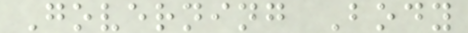Governing Body
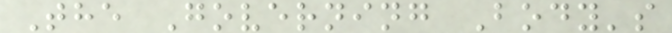The Governing Body's
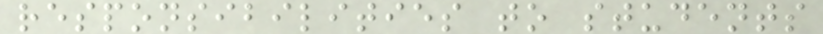responsibilities to students
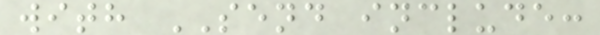with SEND include:
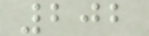202
